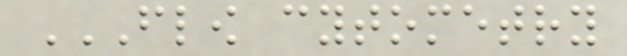FLOW CYTOMETRY
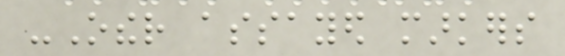-Other assayed markers
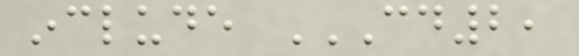include CD2,
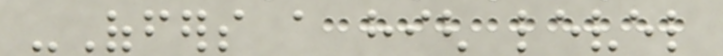-Offers a high level
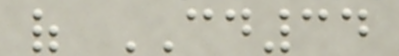of CD34
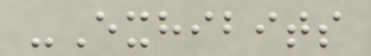-Exhibits
